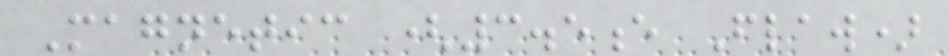Magnetic (3.5e Flaw)
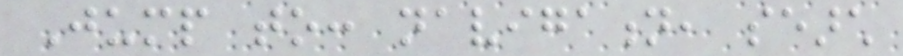Jump to: navigation, search
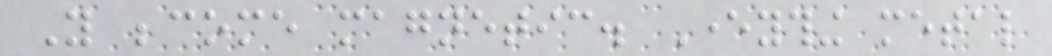You become magnetic. Everything metal
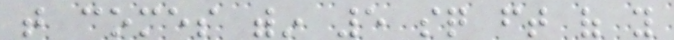that comes within 5 sq ft of you
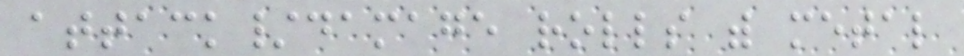attack/damage rolls with metal
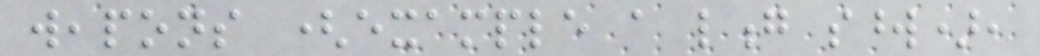weapons (example a long sword),
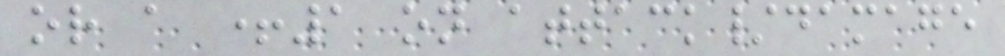or a +1 on attack/damage
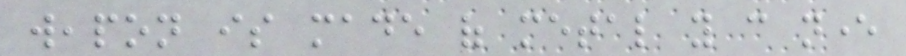weapon is made of metal you can never
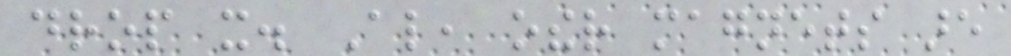drop it. Also, other magnets are
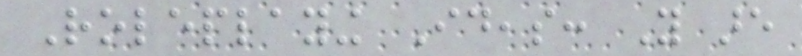Roleplaying Ideas: You are
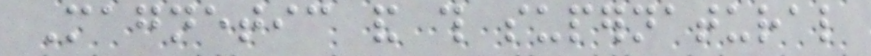Magnetic and this supernatural
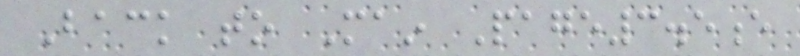Back to Main Page3.5e
